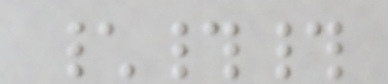\##
